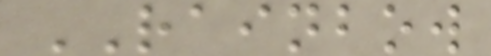RAINBOW
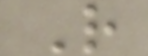R
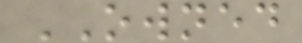OWNED
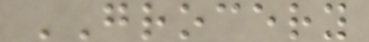GROCERY
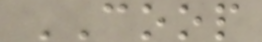COOP
